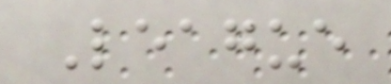League
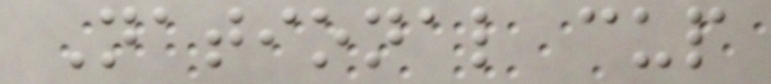National cup
